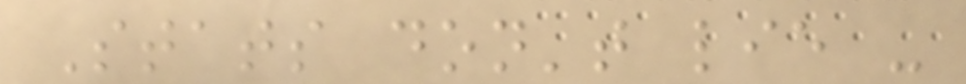Stats don't lie -
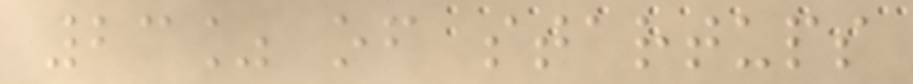23% of startups
